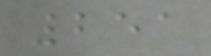251
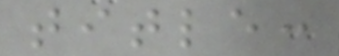title:
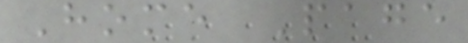Home Page
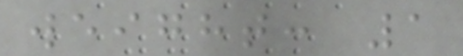weight: 1
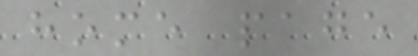home page
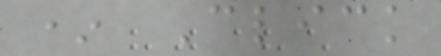* Click
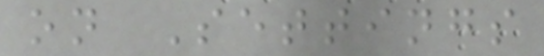on Settings
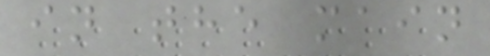in the main
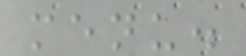menu.
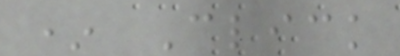* Click
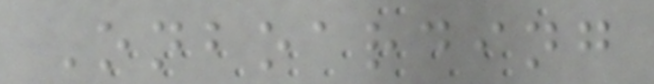Onboarding
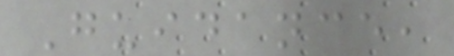Guidance,
